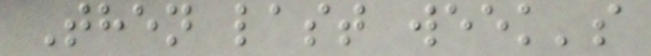Then last week's
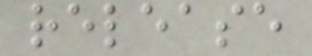release
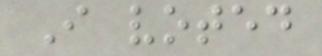I voted
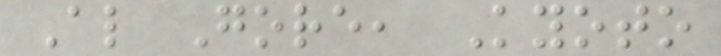Al Gore, Kyoto
